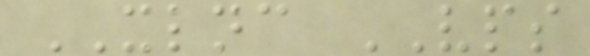XLNC VPS
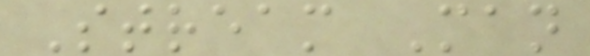Stream Man
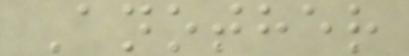Another
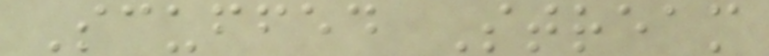Scuffed Stream
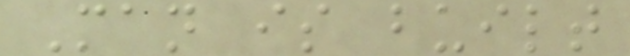Man is built
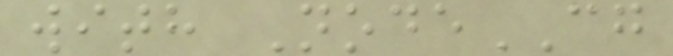with NodeCG
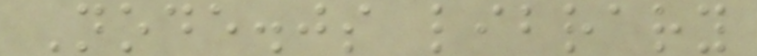Node.js library
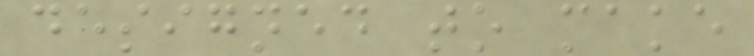designed to make
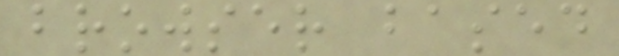browser based
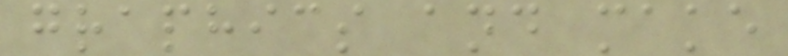graphics and make
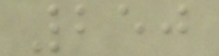250
